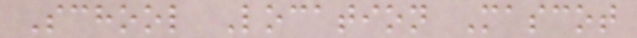School Location Mascot
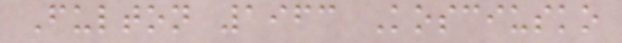Fulton 1963 Kosciusko
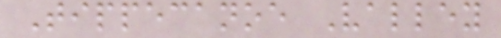Tippecanoe Valley
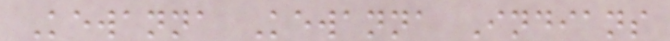Kewanna Kewanna Indians
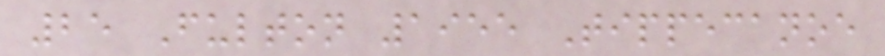25 Fulton 1955 Tippecanoe
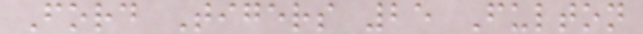Ford Tigers 25 Fulton
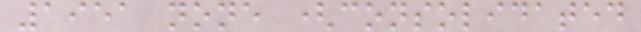1951 none (consolidated
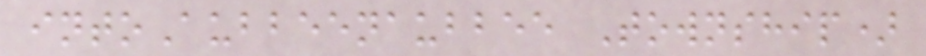intoAubbeenaubbee Township)
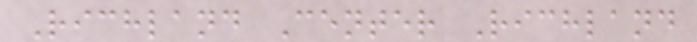Richland Center Richland
